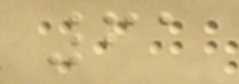61
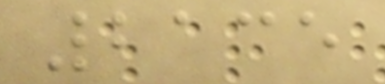2135
